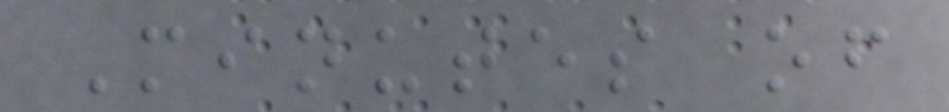Minutes of
